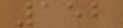152
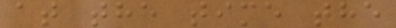at the time the
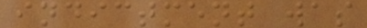indictment was
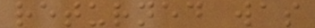returned was
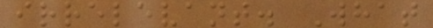irrelevant. What
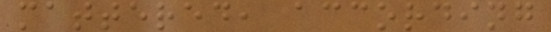mattered, according
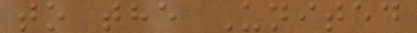to the United
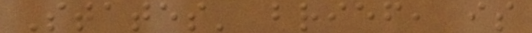States' brief, is
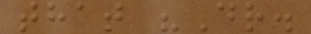that "Dr.
